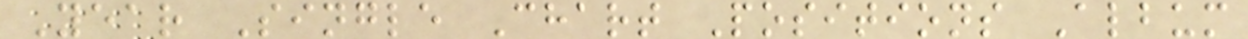Year Single Chart Positions Album
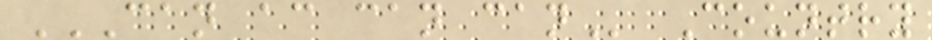CAN AC CAN CAN Country
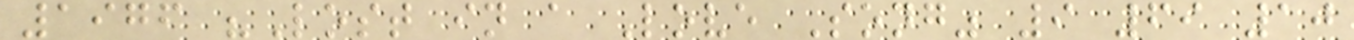1976 "Lost in a Love Song" 9 69 10
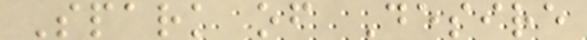Spark of Desire
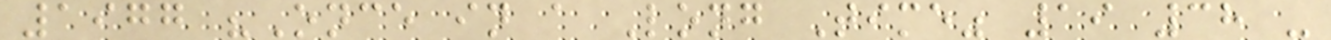1977 "Once in a Long Time" 19 38 -
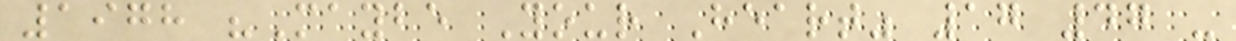1978 "Maybe Your Heart" 17 47 -
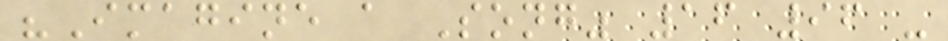"Imagine a Song" 16 96 -
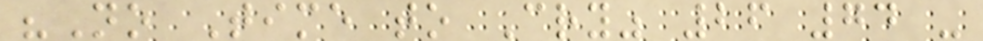"No Time to Cry" 26 74 -
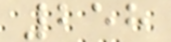258
